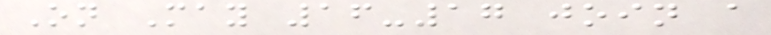On May 16-17 join a
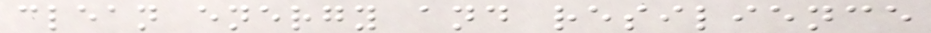clean energy and resilience
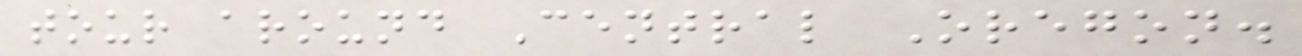tour around Central Oregon.
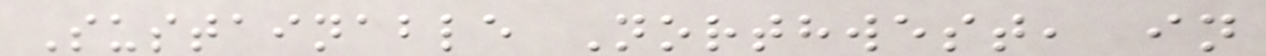Sustainable Northwest, in
